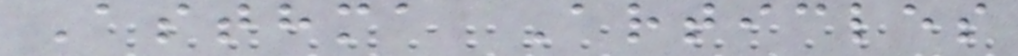Asthma Articles
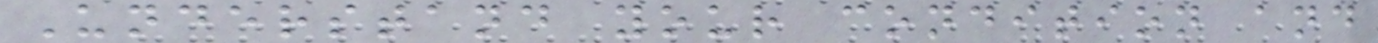Understand your condition and
